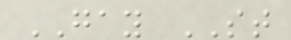GAY ST
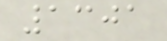1301
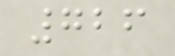726
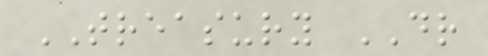TREASURY DR
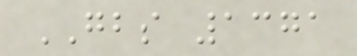GBS 1371
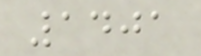1401
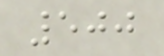500
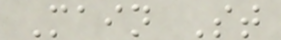Main St
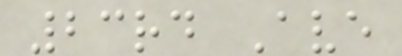23rd Ave
